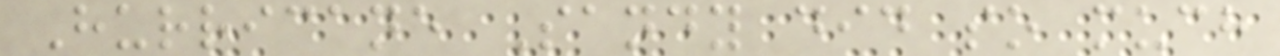Hurricane Sandy did so much
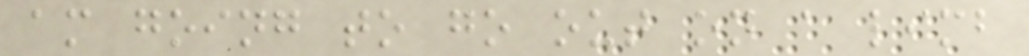am going to go out on a limb
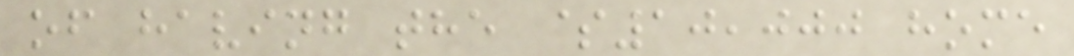of having the $10,000 home
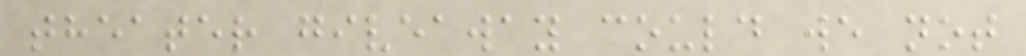theater giveaway could we not
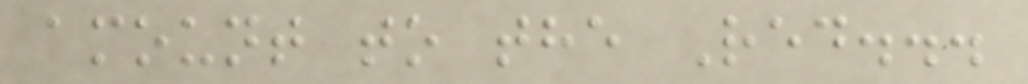amount to the Red...
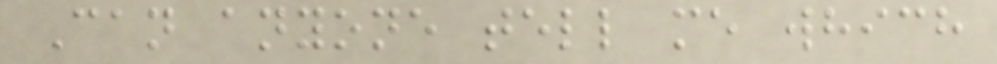Can anyone tell me which
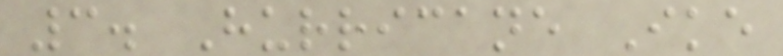3. Hurricane Ike
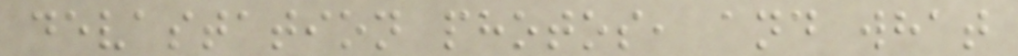devastation photos, and what
